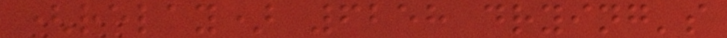(relay) 6258 drying's
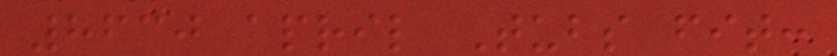8630 april Tubs fit:
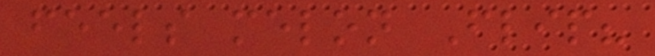feels melon Flip?
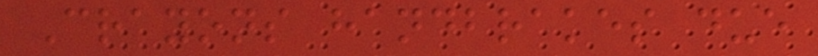Crayons handbrakes due
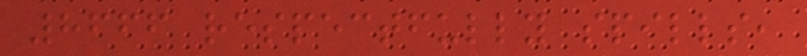8666 respectfully spills,
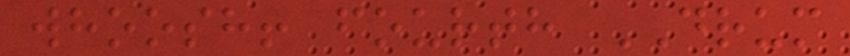whoosh! fourth DRUM
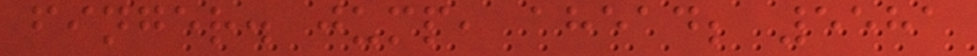finger. jump, ahead; 5581
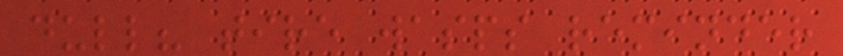dull? tire wasps reminder
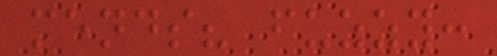mends? fuzzy:
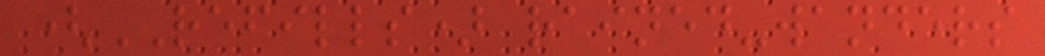(REFILLS) rained-wanders
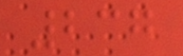237
